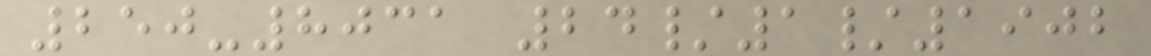250-8031 24/1/1902
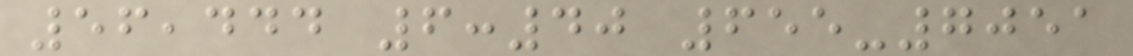56,444 6:40 655-7051
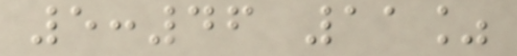5:46 11%
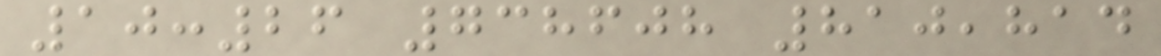10:26 738608 810,814
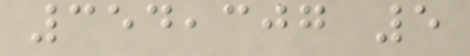354,307 5
